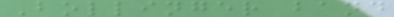Bollinger band
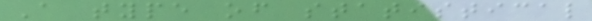A type of statistical
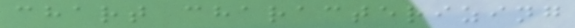chart characterizing
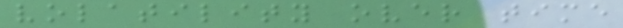volatility over time
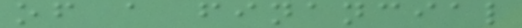of a financial
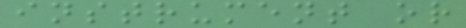instrument or
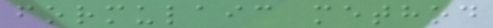formulaic method
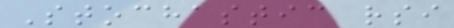Stochastic rsi
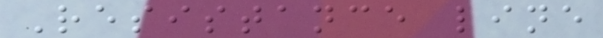Resistance line
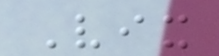Vix
